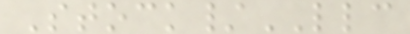Stock/LLC
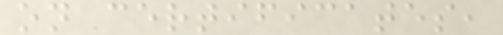on certificates,
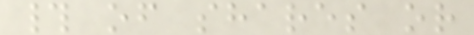# of shares or
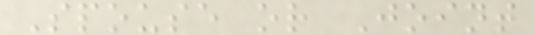Spouse or Joint
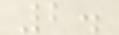2.
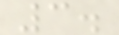3.
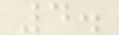4.
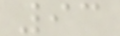93
